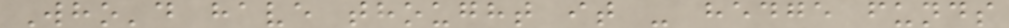Who'd have thought it - hedge funds
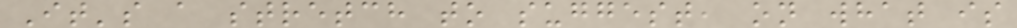It's a stretch to suggest, on what is
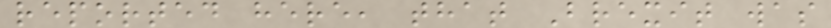reported here, that Brexit was
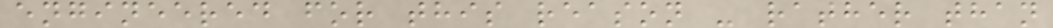engineered for this reason - rather than
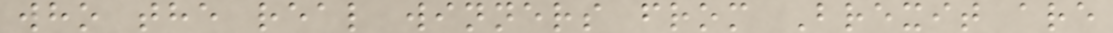who the real winners from Brexit are
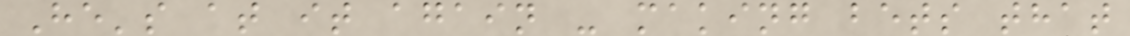He's at it again - making bets that
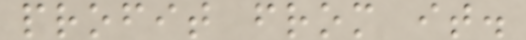profit from it.
